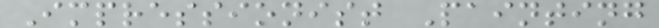Impressionist Painting
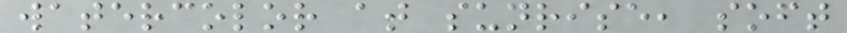watercolor at sunrise, soft
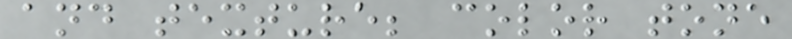and texture; color tone
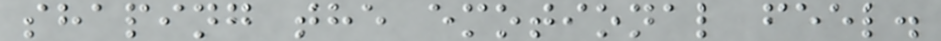shaping the emotional feel.
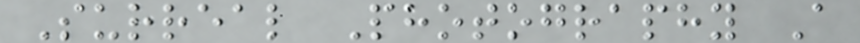Surreal Photography A
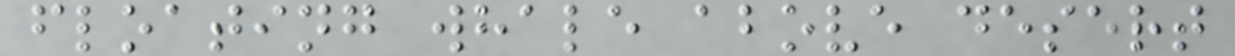floating whale above desert
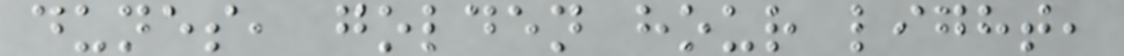dunes, golden hour light,
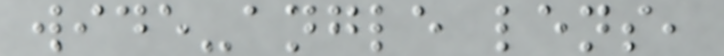wide-angle lens,
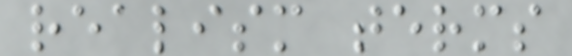realism terms
